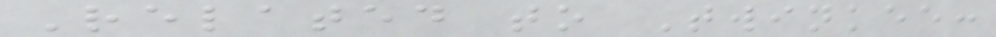Related to Twinkee:
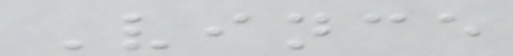Vince
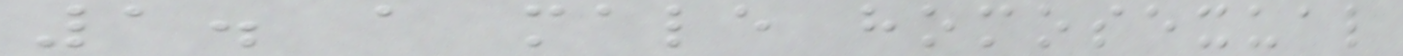1. a male homosexual
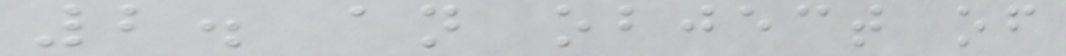2. an object of
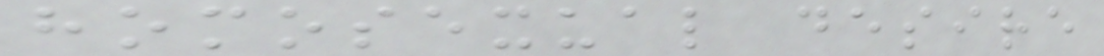homosexual desire
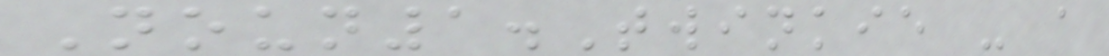Noun1.Twinkie - a
